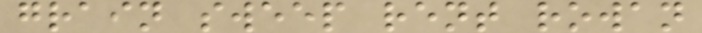grain sweep rent rowan
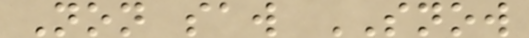Non saw SNOW
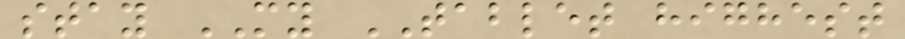stay MY TABLET highest
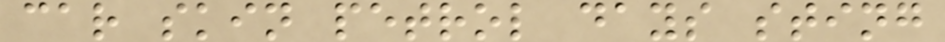car skin petrol days sting
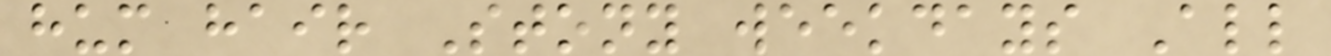hum hair Stony weekdays All
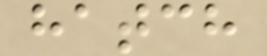hatch
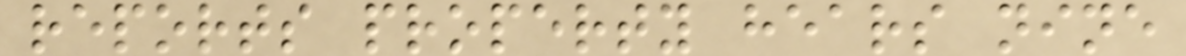reports property hears nine
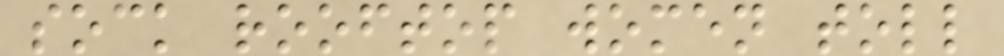sock rooftop women toll
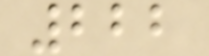222
